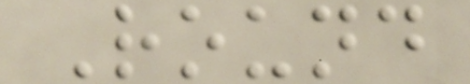Round
